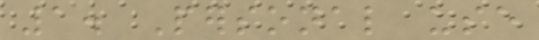1. Personal use
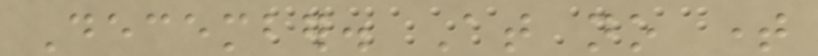December. At no time
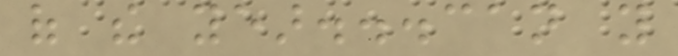of the year...can you
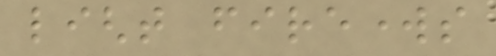light fireworks
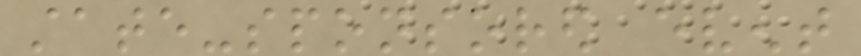state-sponsored event
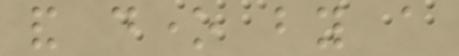and done by a
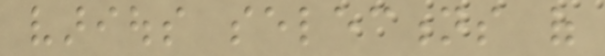various selections of
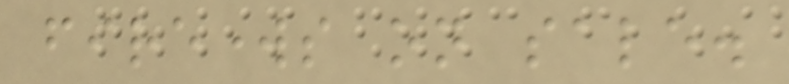fireworks on sale.
